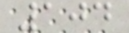104
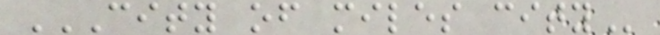CITY OF MILES CITY
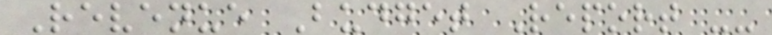Revenue Budget Report --
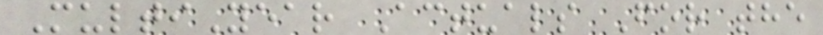MultiYear Actuals For the
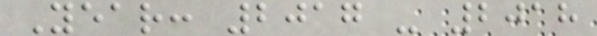Year: 2017 - 2018
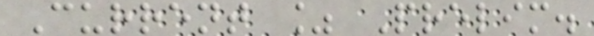Current % Prelim.
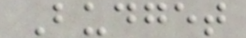Budget
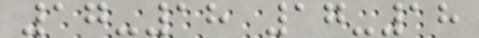17-18 17-18
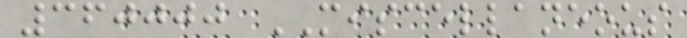360000 MISCELLANEOUS
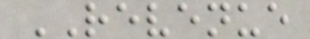REVENUE
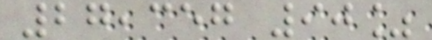27,357 90%
